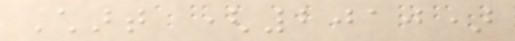Chart (2010)
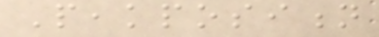Peakposition
